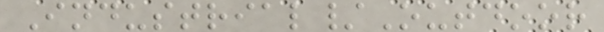Industrial/Outdoor
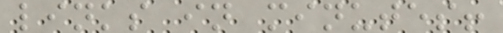links in minutes!
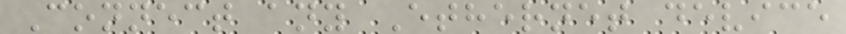Connect any Ethernet device
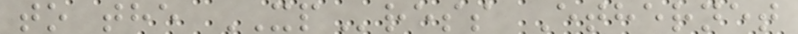to the XPress Ethernet
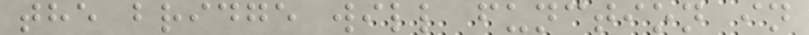the bridge will function in
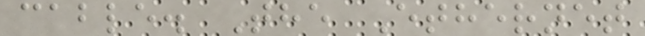cable. The Ethernet
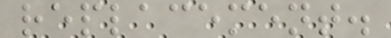replacement.
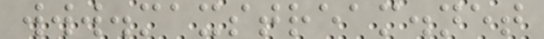www.maxstream.net
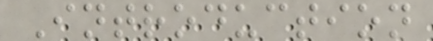Introduction
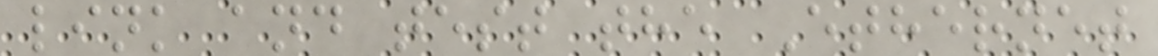link and test the Ethernet
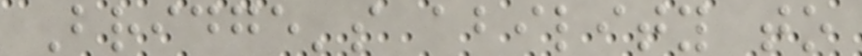Bridge's ability to
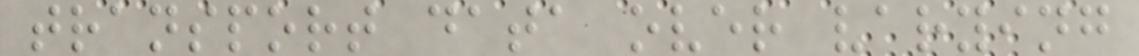transport data over varying
